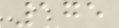175
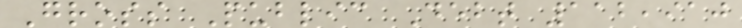Gross Public Debt 112,910
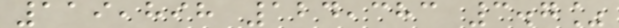119,898 124,383 3.7%
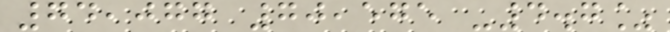74,077 70,575 -4.7%
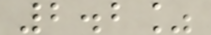2.2%
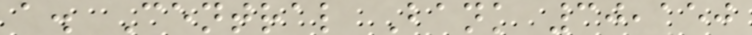a. Central Bank 30,150
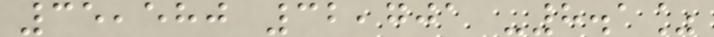35,580 32,701 -8.1%
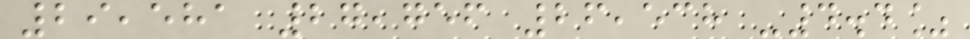29,581 27,756 26,538 -4.4%
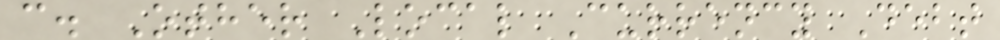c. Other Local Currency Debt
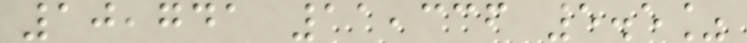10,741 11,336 5.5%
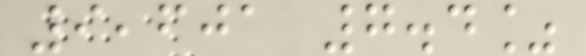9,601 7.4%
